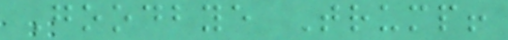Goodbye Trump!
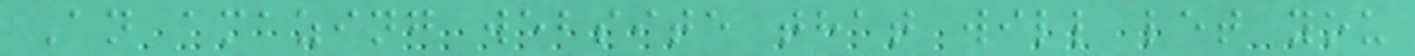An amazing website that will let you
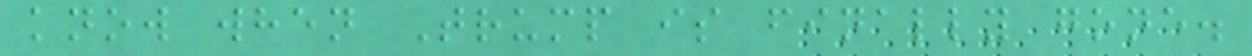know when Trump is finally gone.
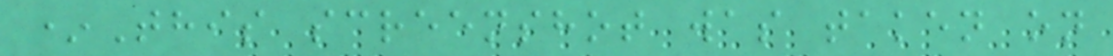*This screenshot was taken on
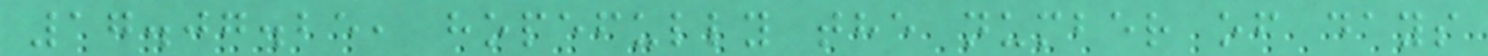17.07.25, hopefully the number of days
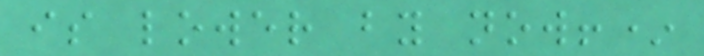is lower by now!*
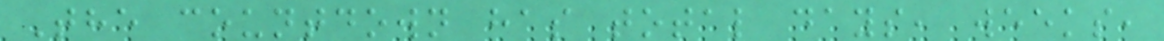The countdown has total days, weeks,
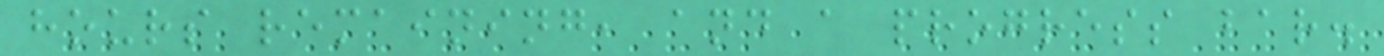hours remaining, and a progress bar.
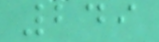249
